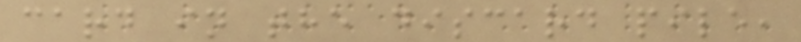card in the discard pile,
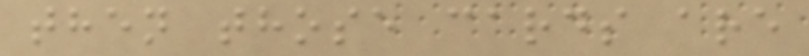then those cards are
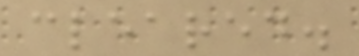cleared.
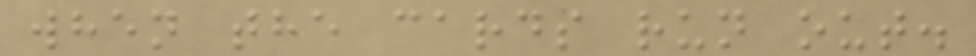when the cards run out.
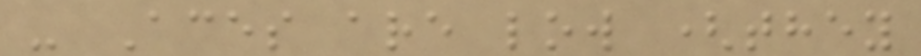- Aces are low (they
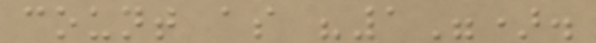count as "1").
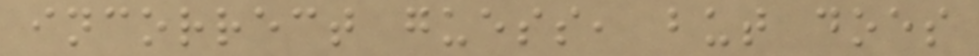incorrect guess, but does
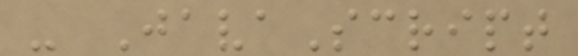- JavaScript
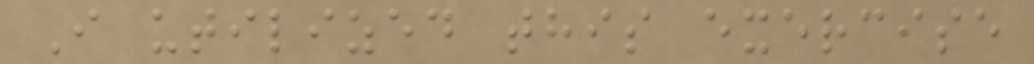I utilized this exercise
